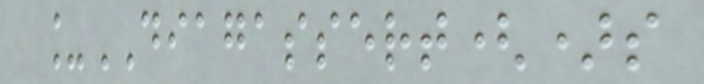_DIAGASSERT()s
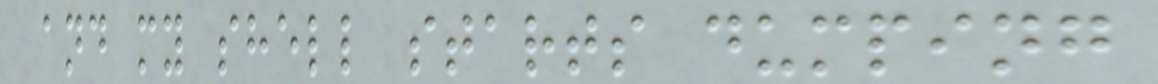and my shell starts dumping
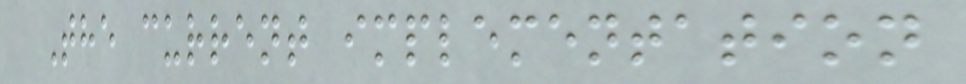The current implementation
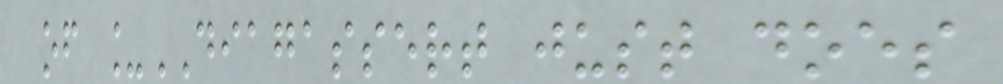of _DIAGASSERT just does
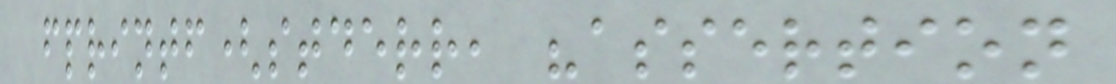fprintf(stderr, "assertion
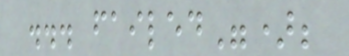... failed");
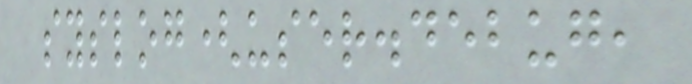syslog(user.debug,
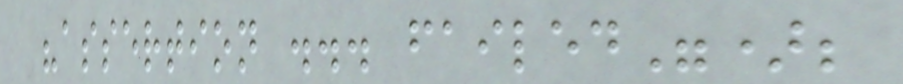"assertion ... failed");
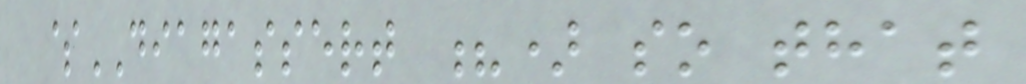$DIAGASSERT ?) so that
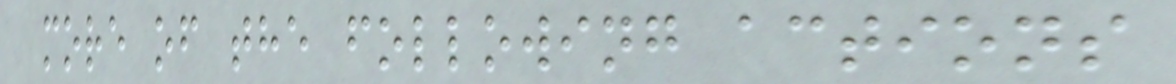more of the following actions
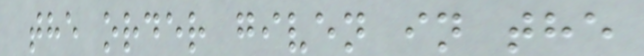the order given in the
